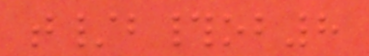t/b#ob8
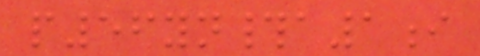p56yn#a1i
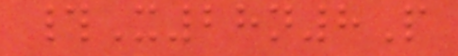#X28n8P
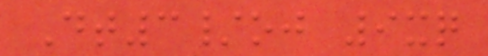Dt3/oj 9xq
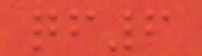qf6
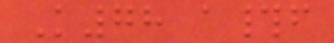K78 a#f
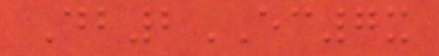Db2EC7x
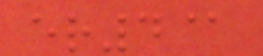er4@
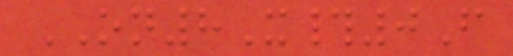ON8X#0F
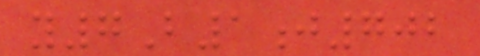y7B1j702
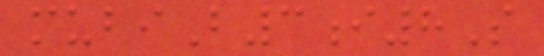mubiB3i8S
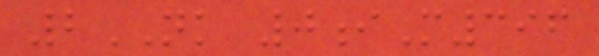2NK 0iM396
